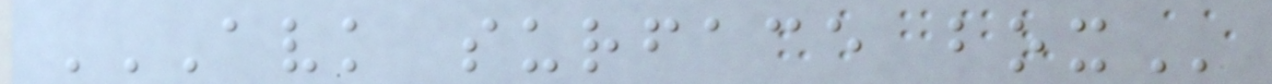AVK SURFACE BOX
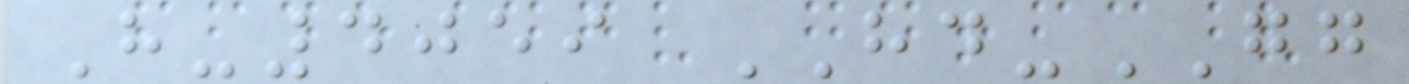H-4059 HD-GG
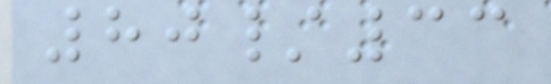80/33
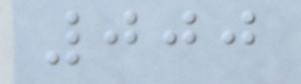000
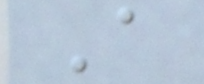A
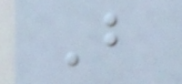B
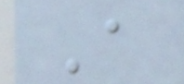A
